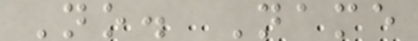No. Name
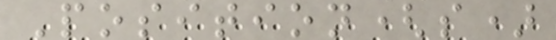Position(s)
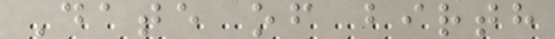Date of birth
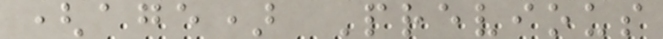(age) Previous
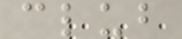club
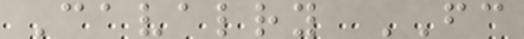Cavalry FC
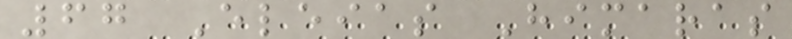67 Eleias Himaras
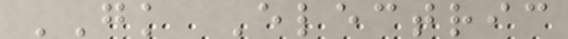GK Electric
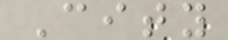City
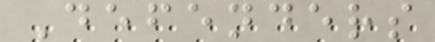Defenders
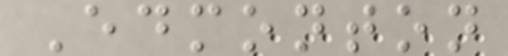Edmonton
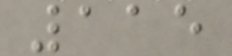115
